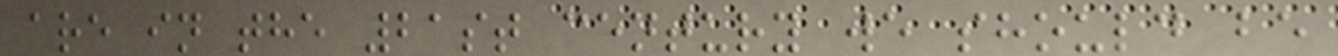are in the 21st century we should be
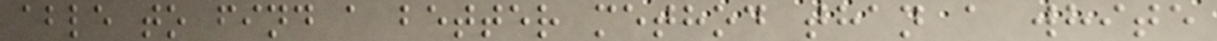able to find a better method than a white
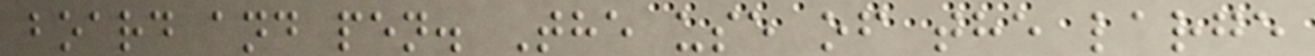board and pen. The use of the large
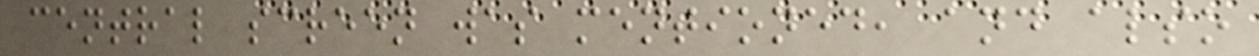central screen was mentioned, and also
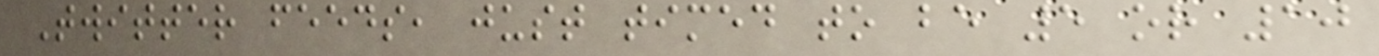Twitter feeds, just timed to be 5 or 10
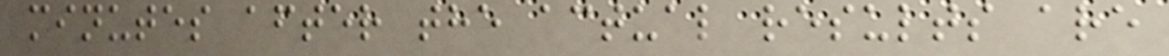minutes after the actual results are
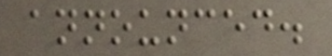announced.
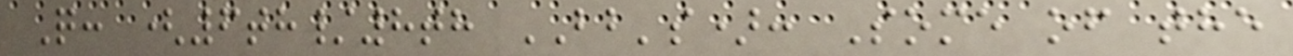Q: (6th/8th BB's): Some of the
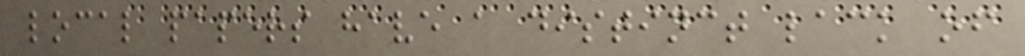local papers have a distinct lack of
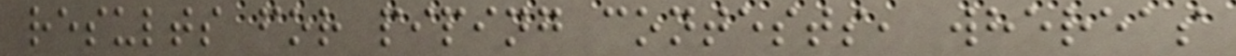results for piping contests, whereas
